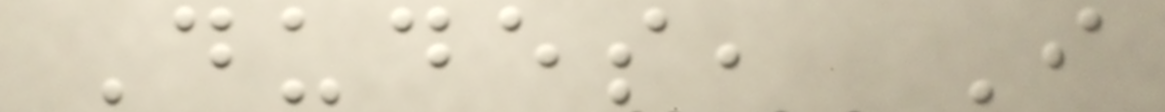Dudes, I
